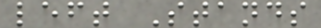left Stands
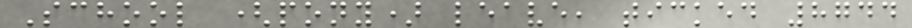School (pony) leave, ticked 8744
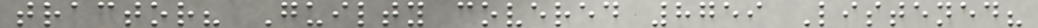tractor? Guilty covered 8759 Listened?
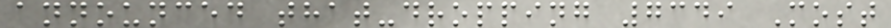announced that-dropping 7349 Most
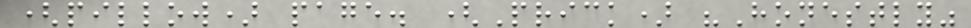(pillow) page. (Prick) "Honestly"
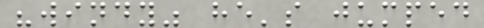"windy" he's jumped
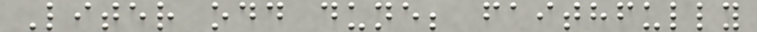Liter odd dune; faithfully
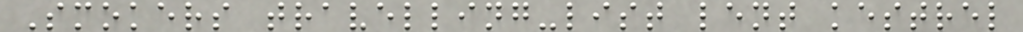Smokers travelling-list lent kestrel
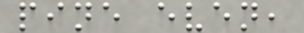pine even,
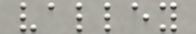valley
